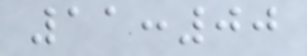11:00
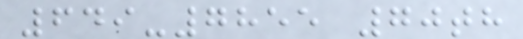649-7855 70th
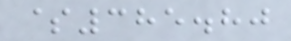$385.80
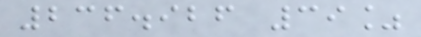236.926 39%
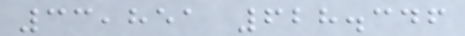33,851 628.346
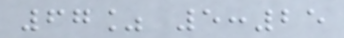67% 5:25
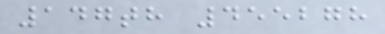147th 455278
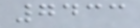7433
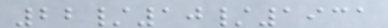22/10/1931
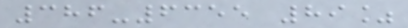386-6355 89%
